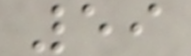59
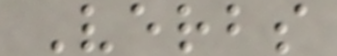Verbs
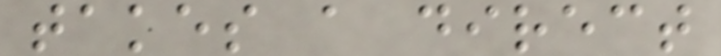takes a direct
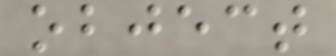object
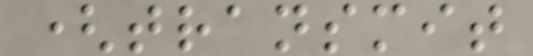(transmit
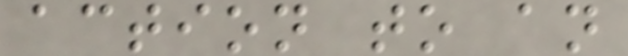action to an
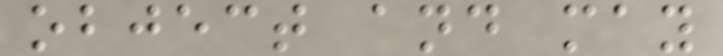object and may
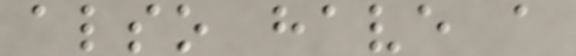also have a
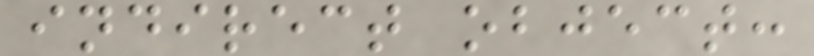indirect object:
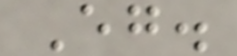Eg.
